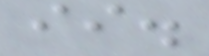ii.
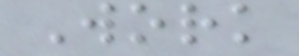Work
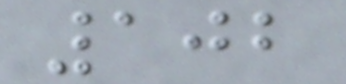102
